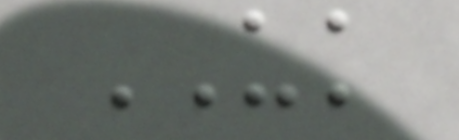UK
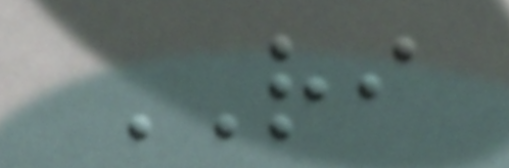RI
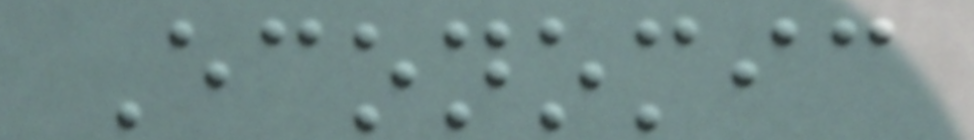Economic
